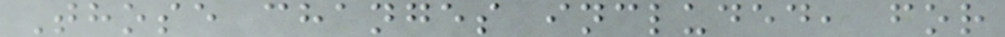Those changes included, for
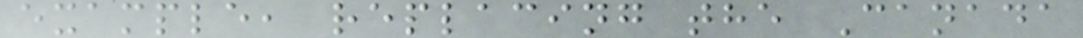example, replacing the Canada
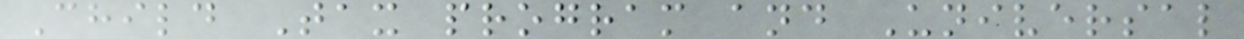Child Tax program and Universal
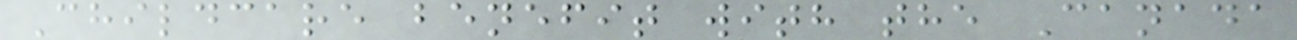Childcare benefit with the Canada
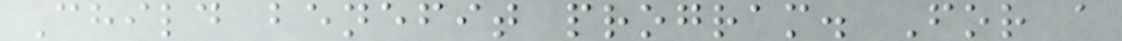Child benefit program. For a
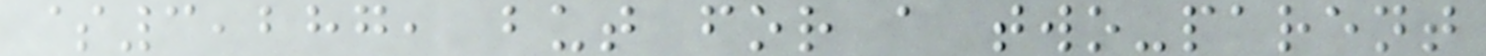$3,287, but for a two-parent
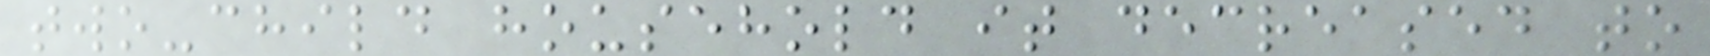two-child household it decreased to
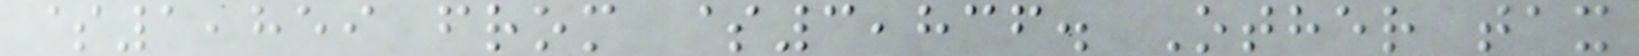$1,859 from $3,836. Other tax
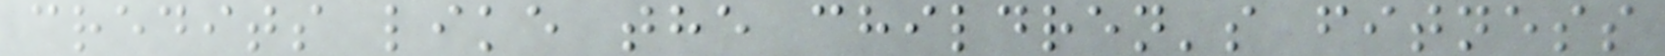credits like the children's fitness
